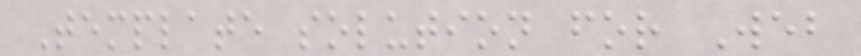Template solution for Web
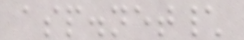asp.net\
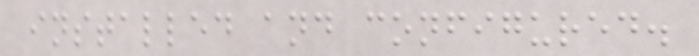installed and configured.
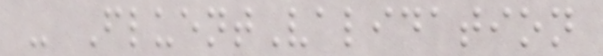- FluentValidation
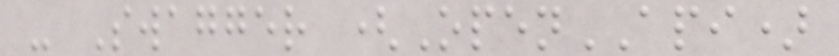- Swagger (OpenAPI)
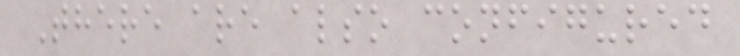There are also configured
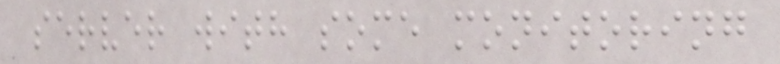server with some monitoring
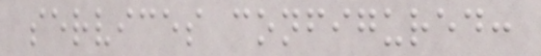services configured:
